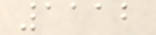1112
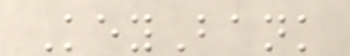KeyBank
